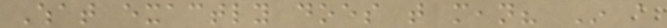What exactly does that mean? In a
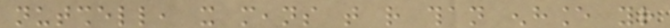nutshell, it means that rather than enhance your
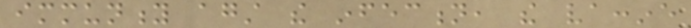immunity against the infection, the vaccine
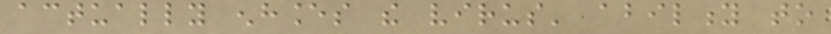actually enhances the virus' ability to
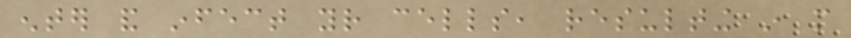enter and infect your cells, resulting in more
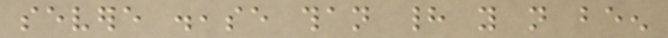severe disease than had you not been
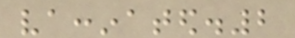vaccinated.2
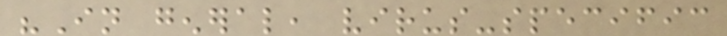"In general, virus-specific
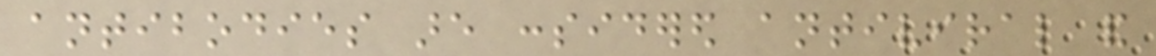antibodies are considered antiviral and
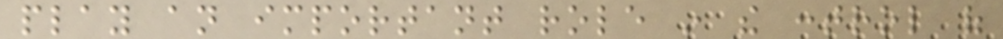play an important role in the control of
